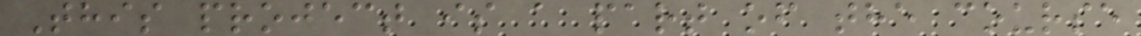This project is a part of the course
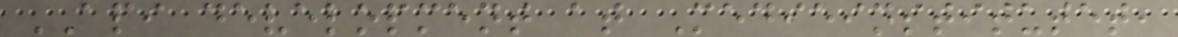API development at Medieinstitutet,
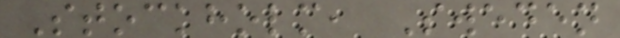Stockholm, Sweden
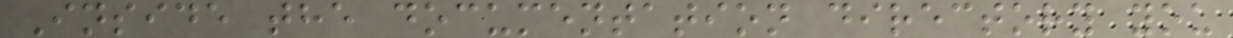Inside the documentation directory you
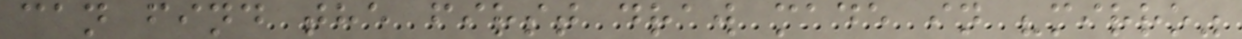can find the first draw made in "mirro"
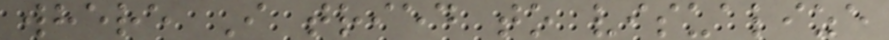where I tried to visualize
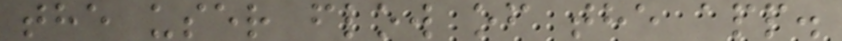the user flow of the app.
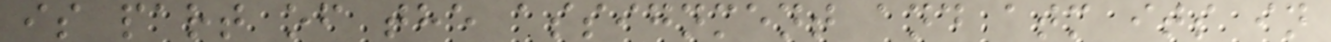is part of the assignment and atm its in
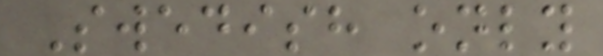Swedish only
